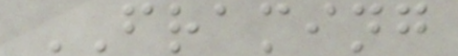FRAMING
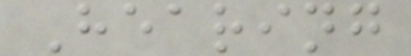Hearing
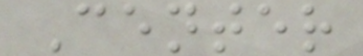Center
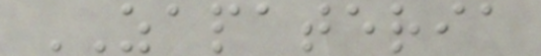ZAPATERIA
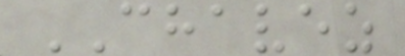CHAVEZ
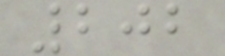202
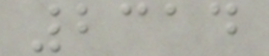2314
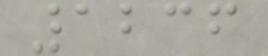1236
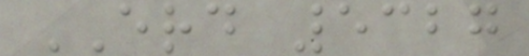ERD 5327
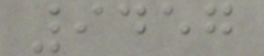9457
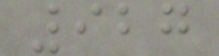927
